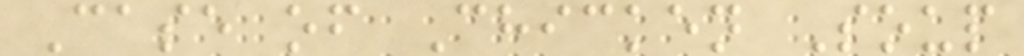Case of Chicken Soup
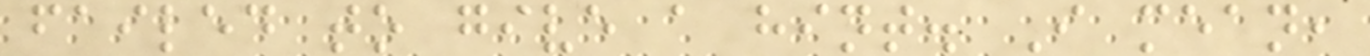failed to give a hint. I mean,
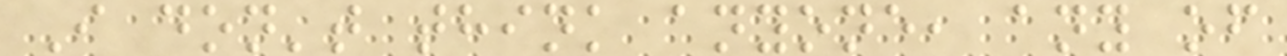I don't think anyone, any of
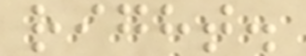right.
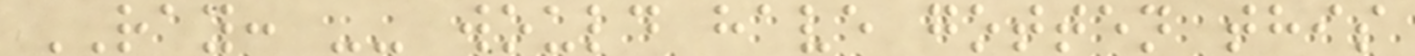RAY: -- would have gotten this
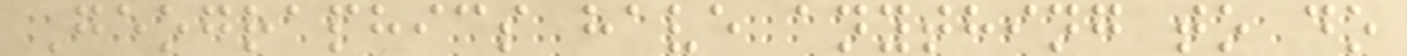Geographics have anything to do
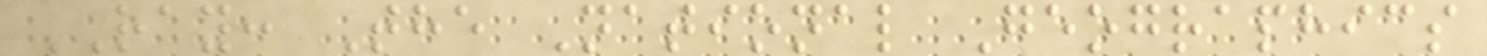RAY: The National Geographics
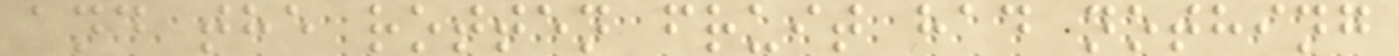and the rotten fruit had nothing
